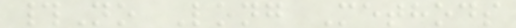#No Long Methods
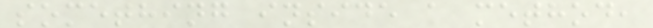something inside a method,
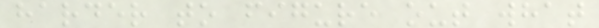harder to figure out what
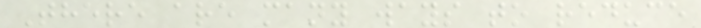There are many ways to reduce
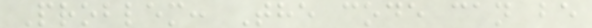Problem: The code can be
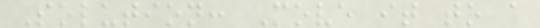Solution: Move it to a
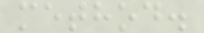method.
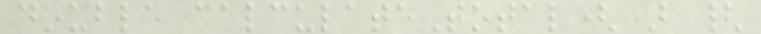double calculateTotal() {
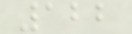122
